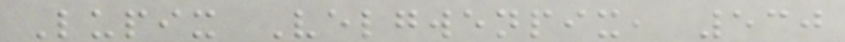Lupix Velgwenpix, 530
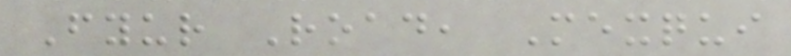Fyur Road, Mexqui
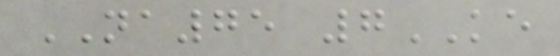NA75 7KE
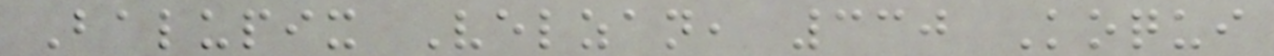Balupix Velzan, 330 Koqui
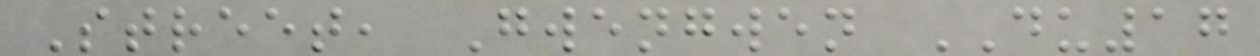Street, Gwengwen DU17
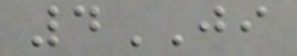4JI
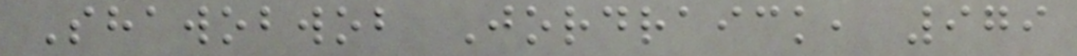Shawobwob Jordraick, 979
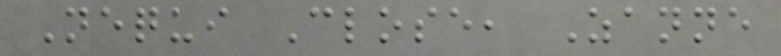Nequi Close, Zanne
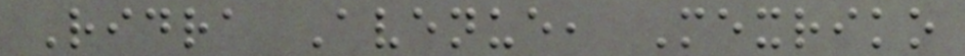Ridra Avenue, Mexriko
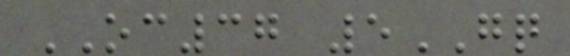OC37 5GQ
